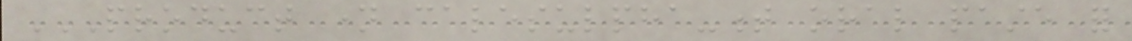PRODUCT NAME CALESULPHA-T ORAL PASTE FOR
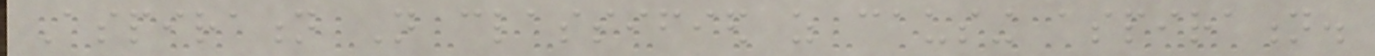Aspiration Not classified as causing aspiration.
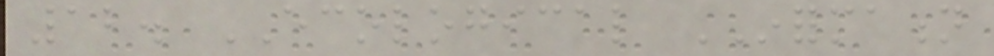12. ECOLOGICAL INFORMATION
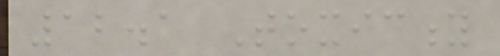12.1 Toxicity
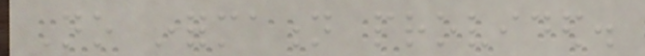No information provided.
